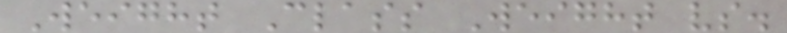Weight Class Weight vs.
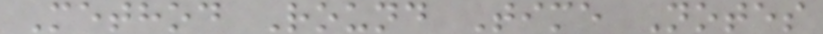Method Round Time Notes
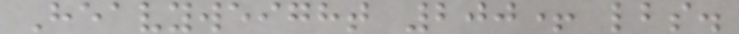Heavyweight 200+ lbs.
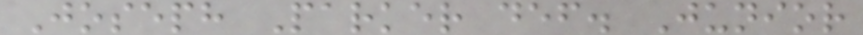Joseph Parker def. Junior
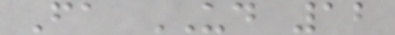Fa UD 12
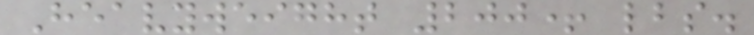Heavyweight 200+ lbs.
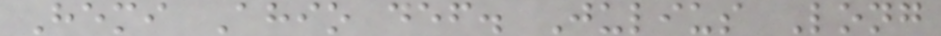Hemi Ahio def. Julius Long
